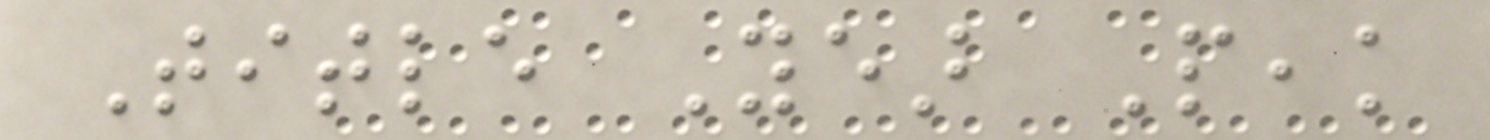Title Year Peak
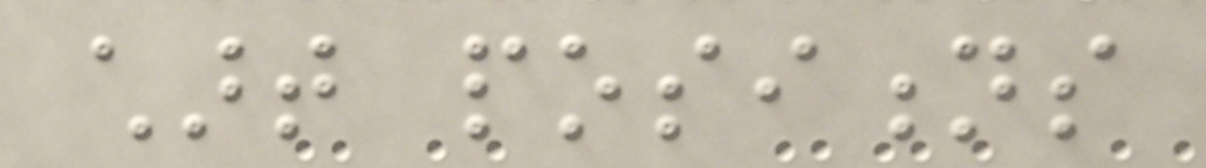chart positions
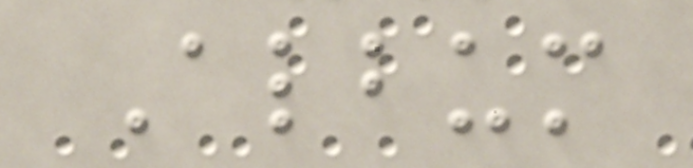Album
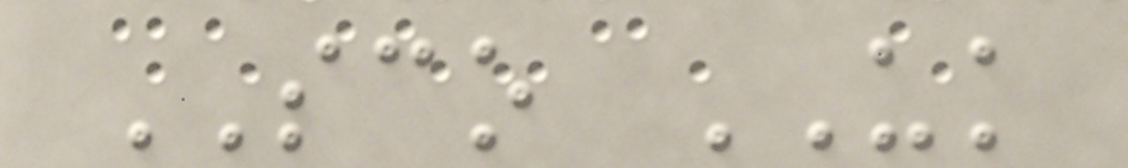SCO UK
